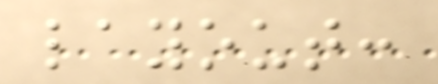layout:
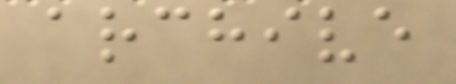archive
